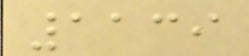1139
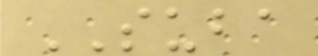SUBA
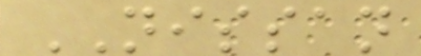NISSAN
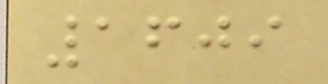1609
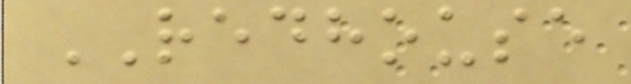REDHOUSE
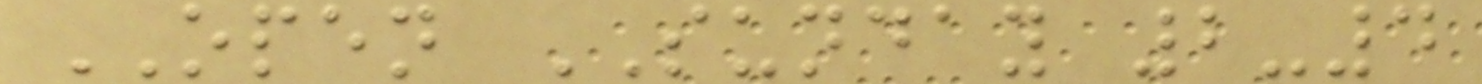OPEN SUNDAY 2-4
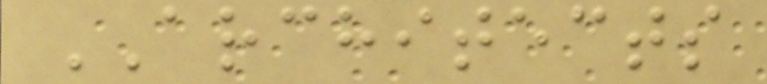ARCHITECTS
